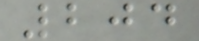204
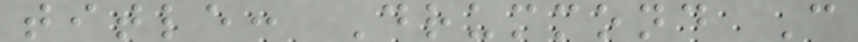title: Drummond C
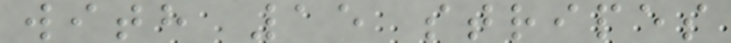with 15 stripes
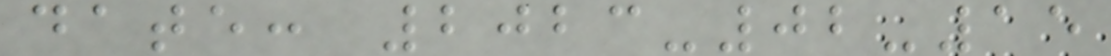date: 2023-02-15
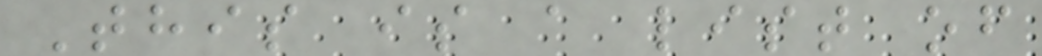This is a list of
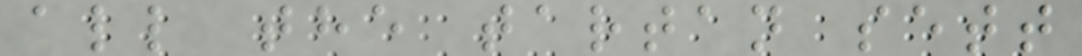all the tartan sett
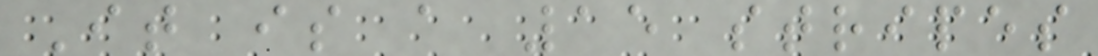It is a 15 stripes
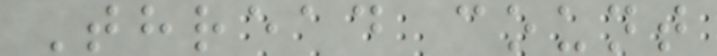Thread count
